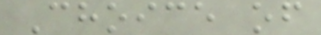Choice of
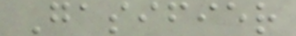Gasifier
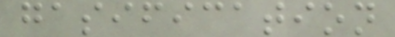gasification
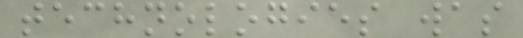technologies was
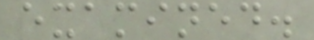examined.
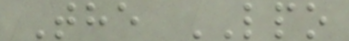The LPO
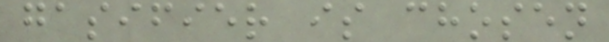gasifier is chosen
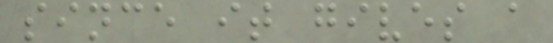since it gives a
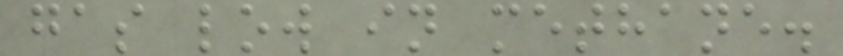gas low in methane.
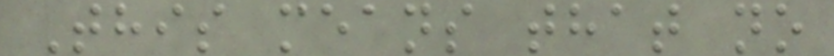This means that no
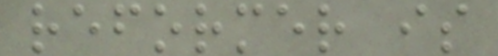reformer is
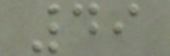49
